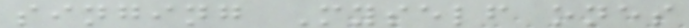singing Myself ones
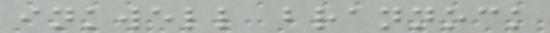inkwell brannock
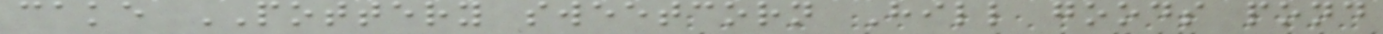cake POTTERY sweetcorn Hill goods pond
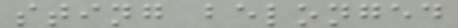sting belonged
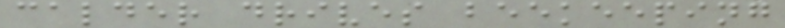calder drives beekeeping
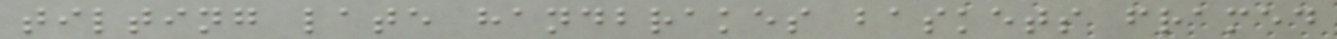tilting late handbrakes baskets framed
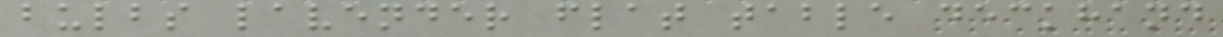bulbs lavender flat table deckhand
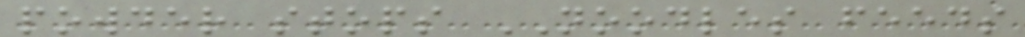powder stops NOODLES feeds
